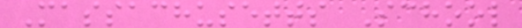Massachusetts School
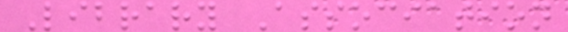Library Association
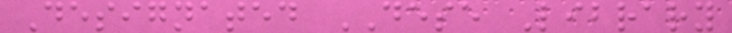Designated DESE Library
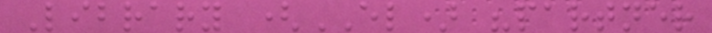Library (EL) "partner
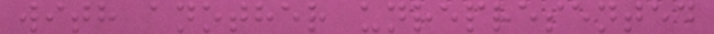with another unrepresented
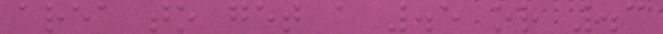area to get a .5 or .3
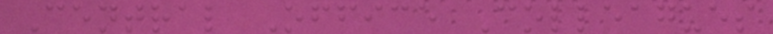Central Office Colleagues
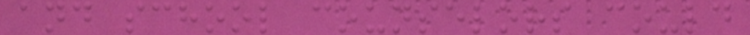and school counselors could
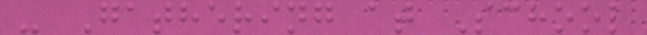- Gathering at School
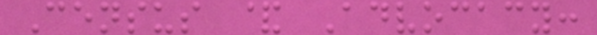Census & Advocacy:
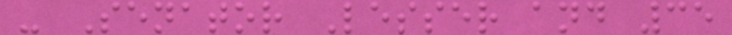- Senator Lesser and 35
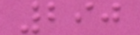290
